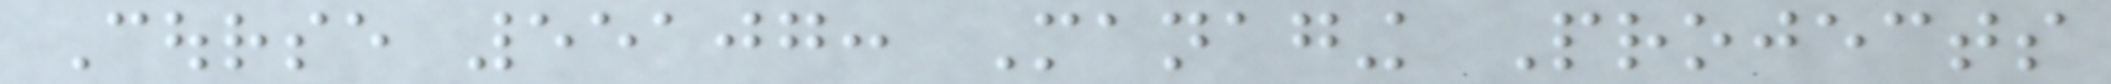Course 55107: Managing Projects
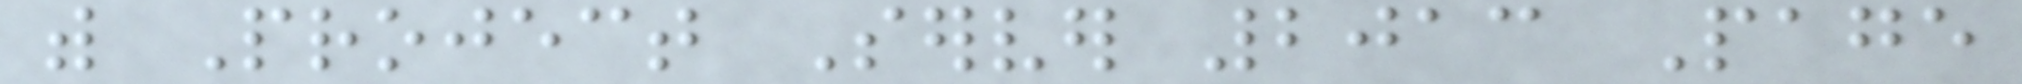with Project Server 2013 Page
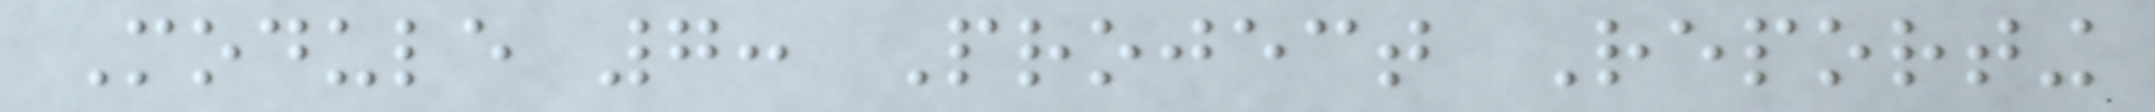Module 7: Project Reporting
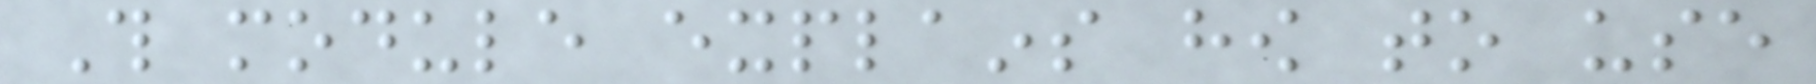This module explains how to use
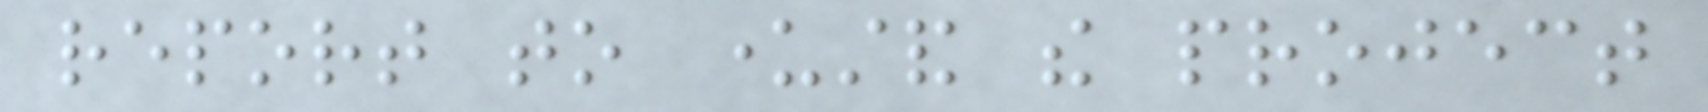report to understand the project
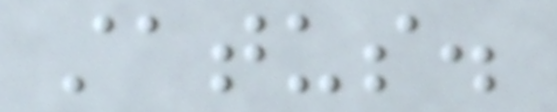status.
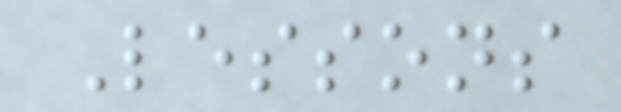Lessons
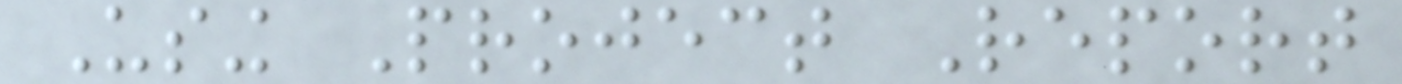Using Project Report
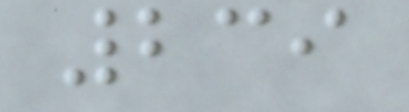239
